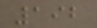192
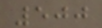500
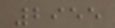2955
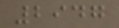2947
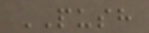PUSH
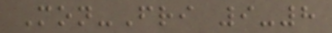Mon-Fri 9-8
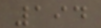194
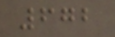672
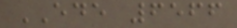EDE 6566
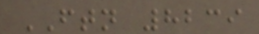FTN 8239
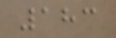183
